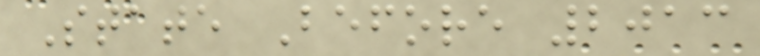State Before 2013
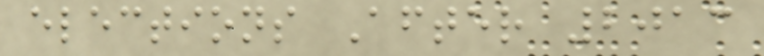elections After 2013
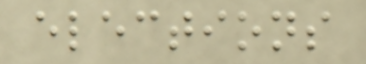elections
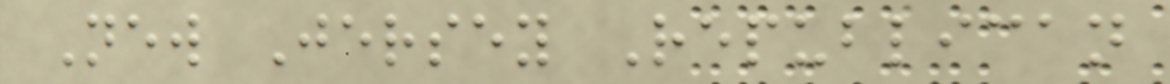New Jersey Republican
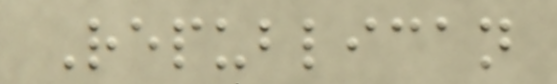Republican
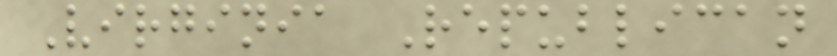Virginia Republican
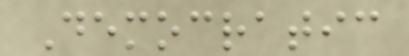Democratic
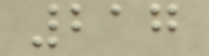217
